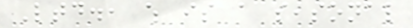Ltd., which is a seasonal
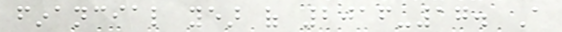financial year of 2016-17. A
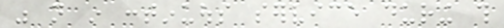was not in continuous service during this
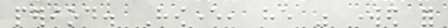period. However, he was worked for
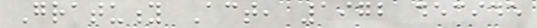Gratuity Act, 1972 decide
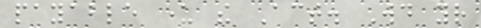payable under the Act. Would your
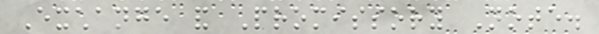Exchange and Promissory Note.
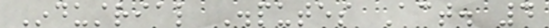Industrial Disputes Act. 4
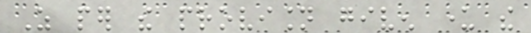As per the provision given under the
